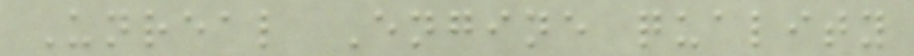Unreal Engine quality
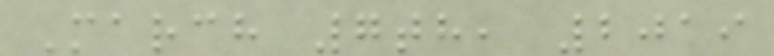March 7th, 2019
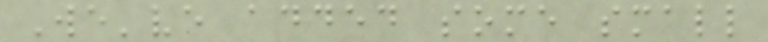We've added some small
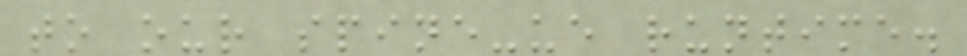to our spine-ue runtime.
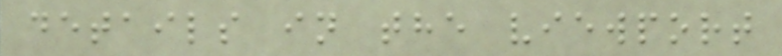details in the viewport
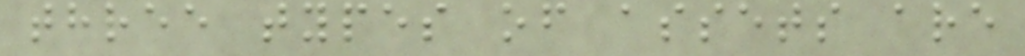three types of assets are
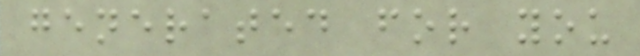generated for you
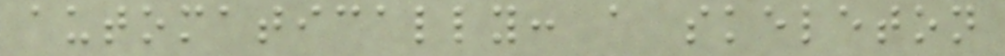automatically: a skeleton
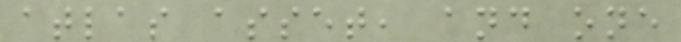atlas asset, and one
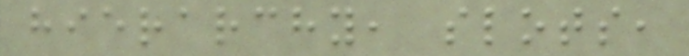hierarchy, slots,
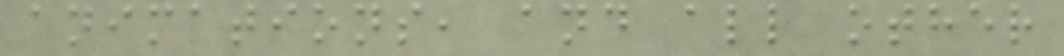animations, and all other
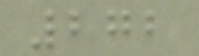272
